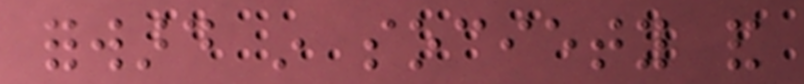forward in society and
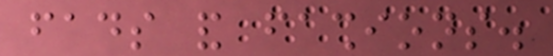fads and fashions.
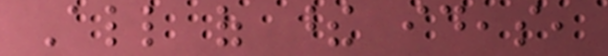All of these ideas,
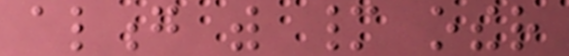along with many other
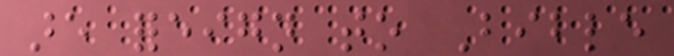are foreign to Bible
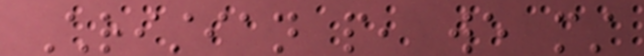Christian people, we must
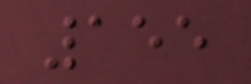155
